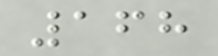168
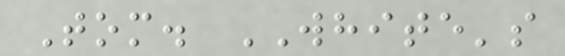Tom. WHITE's
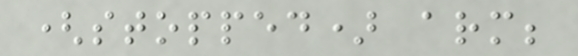(stopped) arm;
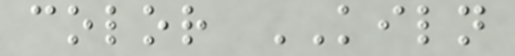color KILN
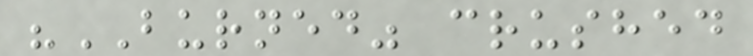"BURNED" crushed
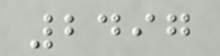2497
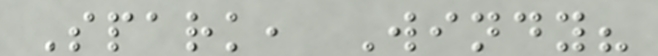Spark, Windy?
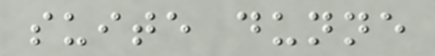suite dunne
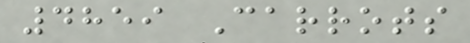4859 Carrots
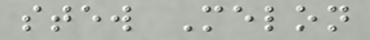stew Melon
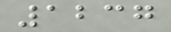1237
